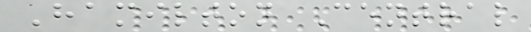Hamilton Central
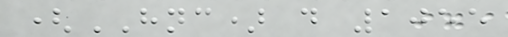(HNC) d 1055
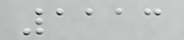1113
